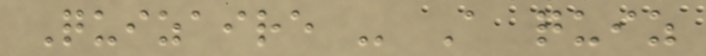Quizaire - A quiz
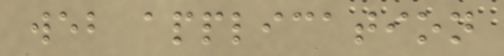web application
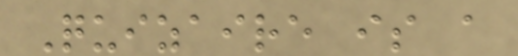Quizaire is a
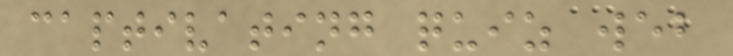captivating quiz web
